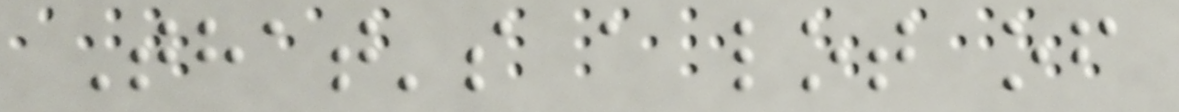That's a lot of
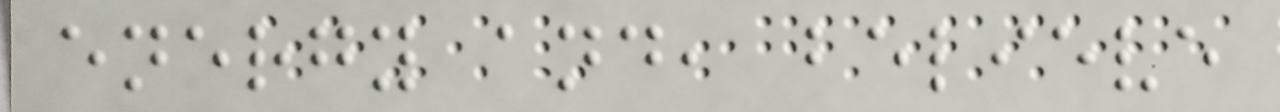energy and, believe
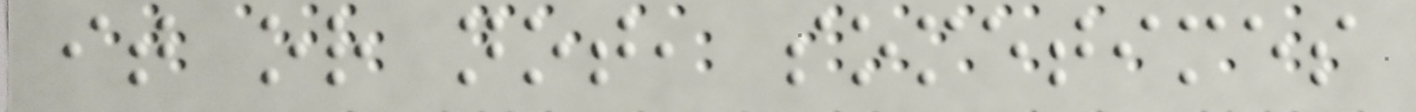it or not, sometimes
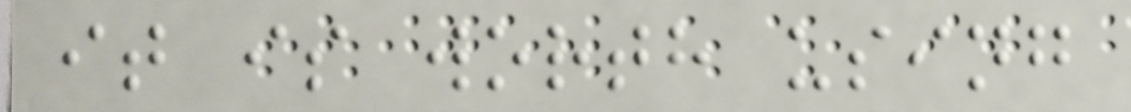it is worth using
